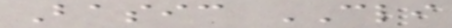Basic CLI
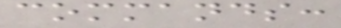commands:
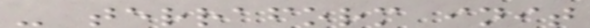- terraform init
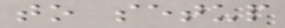to setup
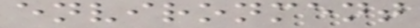environment
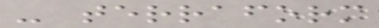- terraform
